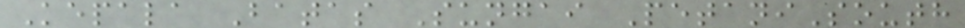Kepala Batas Sungai PetaniSouth
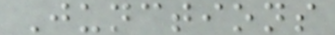Junctions
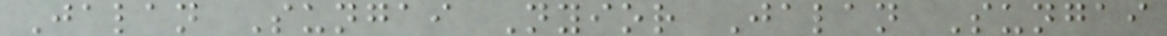Jalan Sungai Nyior Jalan Sungai
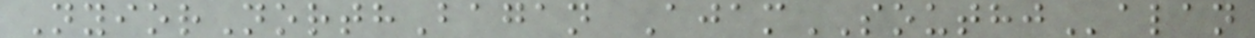NyiorNorthBagan AjamSOUTHJalan
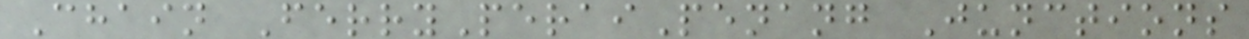Chain FerryPeraiPenang Junctions
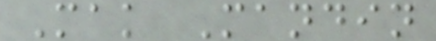Mak Mandin
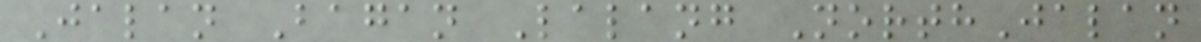Jalan Bagan Lalang NorthJalan
